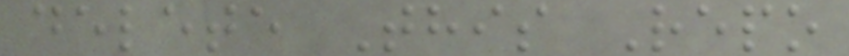delete This Repo
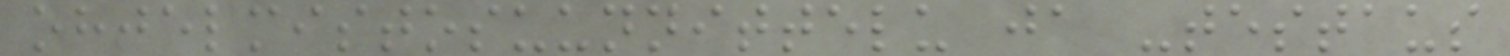ohjelmistosuunnittelu ja -testaus
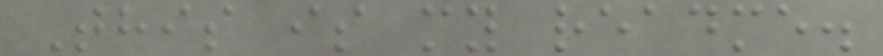This is my readme.
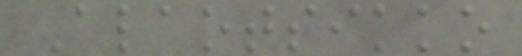Alaotsikko
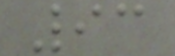93
